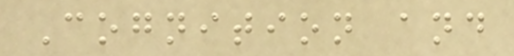Cognition and
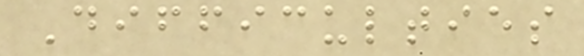Difficulties
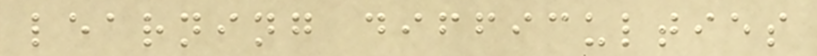learning difficulties
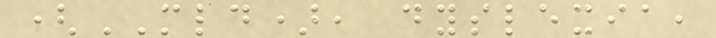(MLD), dyslexia,
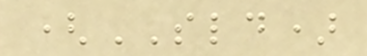(SLD)
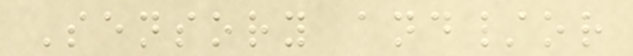Sensory and/or
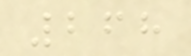268
